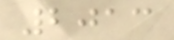2013
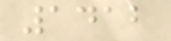1412
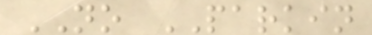NO PARKIN
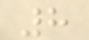8
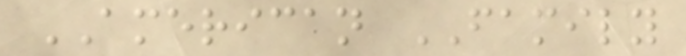AMERICAN FAMILY
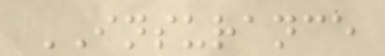INSURANCE
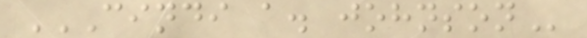CINDI A. JOHNSON
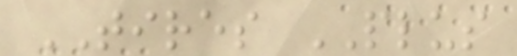TIRES PLUS
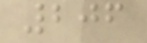206
